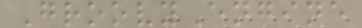GroovyEngine
